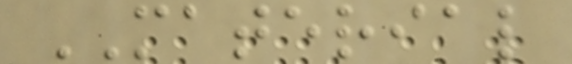MATERIAL
